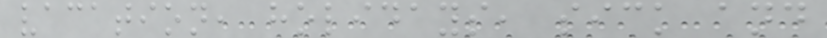vacation, holidays, sick and
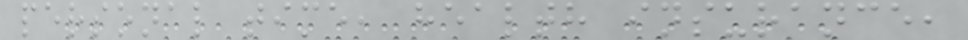personal time, health insurance,
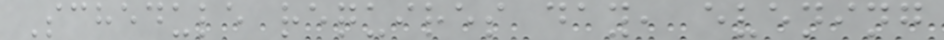Schedule requires day, evening
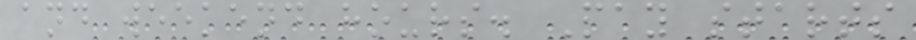and weekend hours. Pay starts
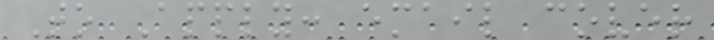To Apply: email cover
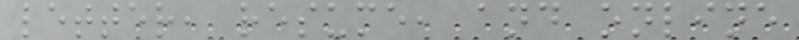letter, resume, and online
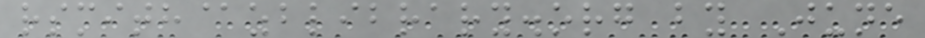rsmith@zblibrary.org by June
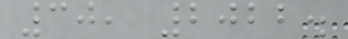30, 2022.
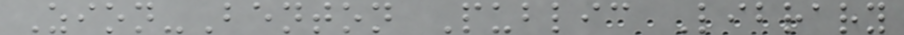Zion-Benton Public Library
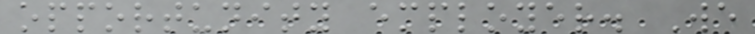opportunity employer. We
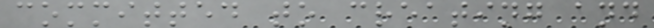committed to creating and
